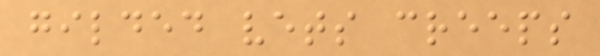gilded vets creeps
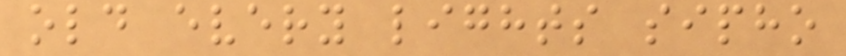old every lights sipho
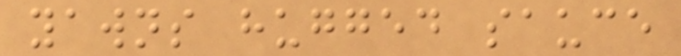yawns hugged sauce
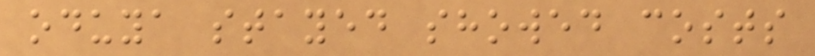oduya stayed showed costs
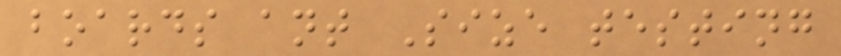boards ant Size testing
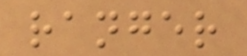ranger
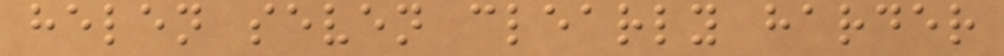helen seven clearly harder
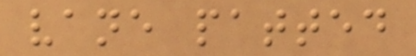vane patted
